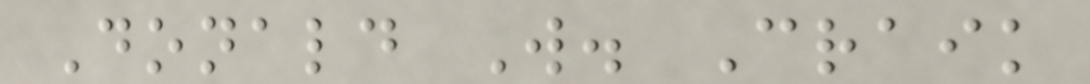Donald W. Craik
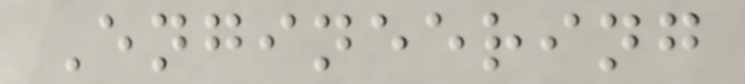Engineering
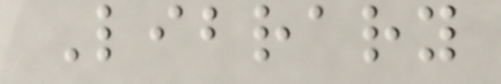Library
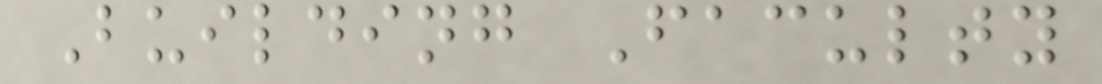Building Faculty
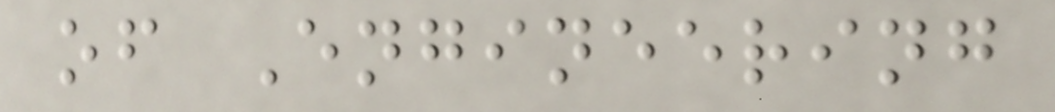of Engineering
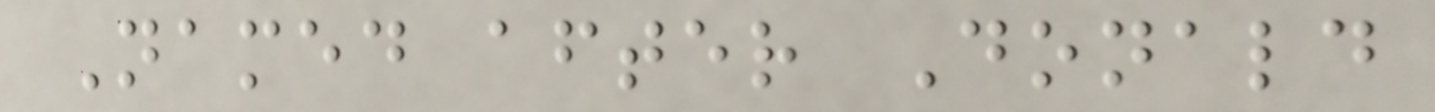Named after Donald
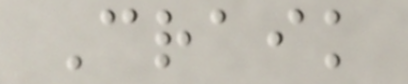Craik
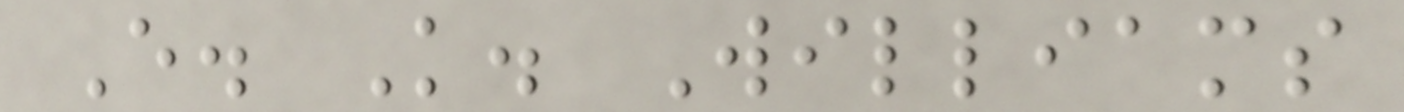E. K. Williams
